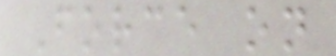Force on
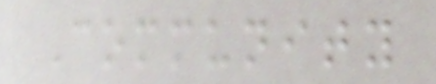Community
